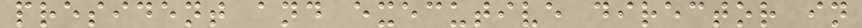president and executive director in
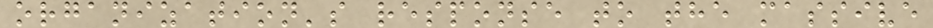organization's response to the massive
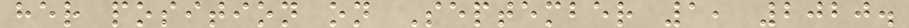her position on September 1, 2020.
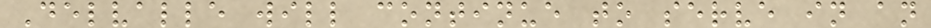Delvalle will continue to serve in an
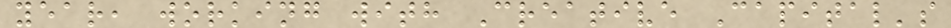year, working with Creative Capital's
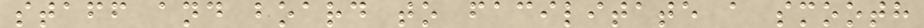staff and board to facilitate a smooth
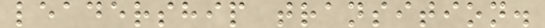leadership transition.
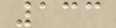133
